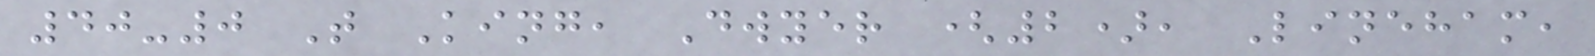40-0 T King, Dwyer (2), Lineham,
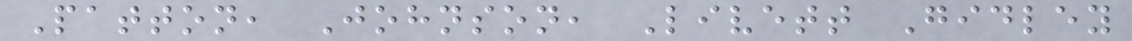Patton, Johnson, Livett Gidley
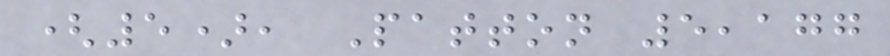(5), Patton 5,177
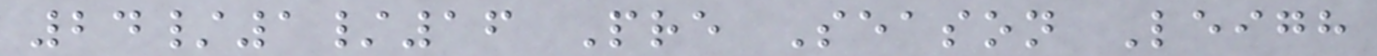24/1/16 Pre Season Leigh
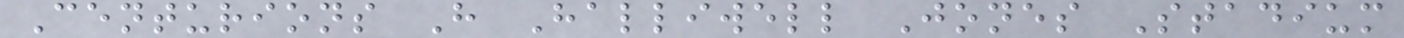Centurions H Halliwell Jones Stadium
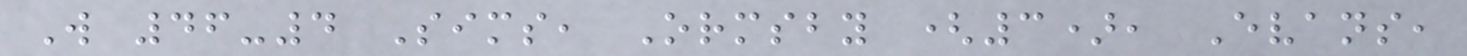W 46-4 Sims, Ormsby (3), Evans,
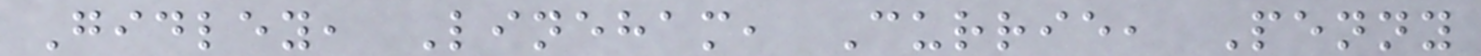Gidley, Lineham, Currie, Penny
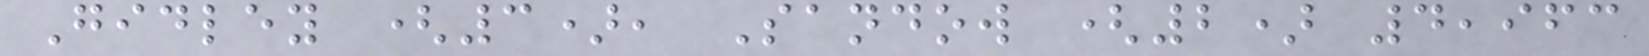Gidley (3), Sandow (2) 4,963
